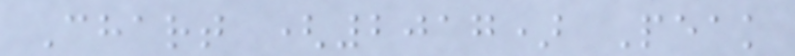Chart (2017) Peak
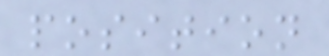position
